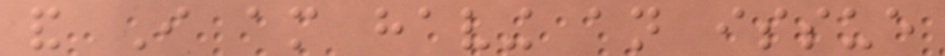and I am having an issue
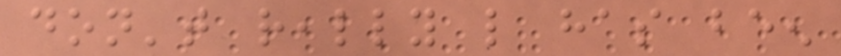don't really like has been
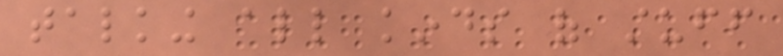talking all kinds of stuff
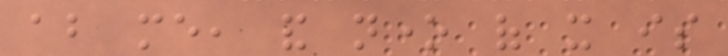about me, and none of it is
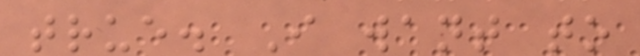true. I want to
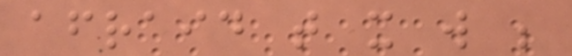afraid that it will be
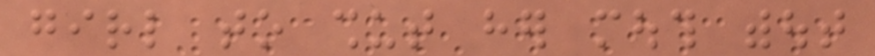girl to shut her mouth without
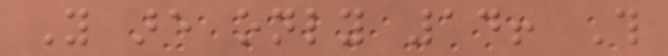You are only 14! This
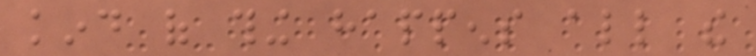kind of thing happens all the
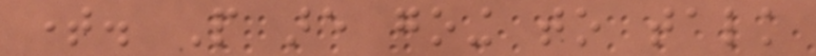time. People are going to talk
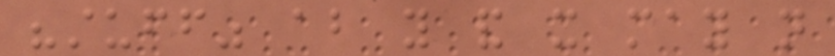"stuff" about you and it may not
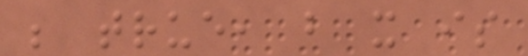be true, but it is
